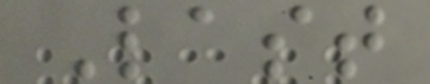Last
